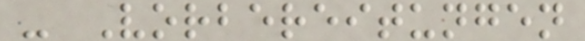- Vorbereitungen
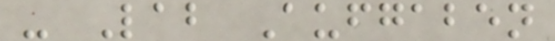- Lab Aufgaben
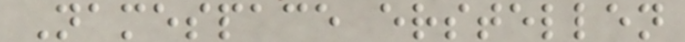Namespace erstellen
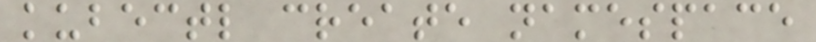kubectl create namespace
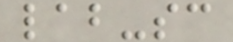lab-sc
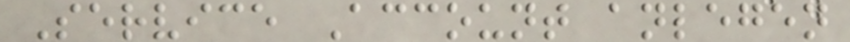Service Account anlegen
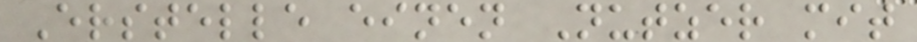Erstelle einen Nutzer mit
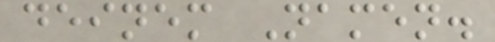deinem Namen.
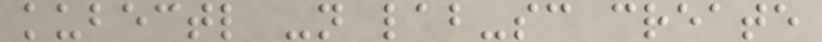kubectl -n lab-sc create
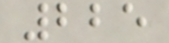225
